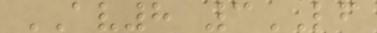AV8 3LF
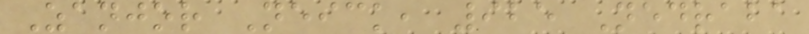Zanjor Neick, 925 Nedraba
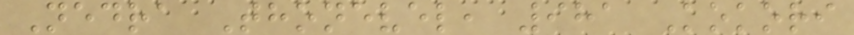Nedra Thonevel, 981 Kokori
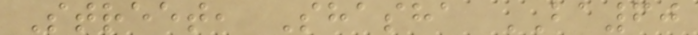Street, Shasha BA60
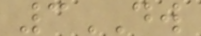3DW
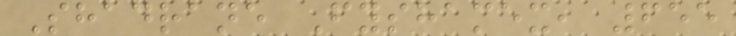Shadrane Fyshamex, 655
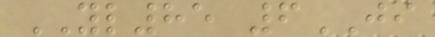YL85 6JI
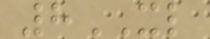8XL
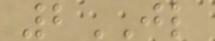2JL
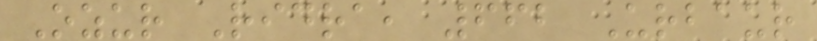Ozur Ridra, 662 Urbaur
